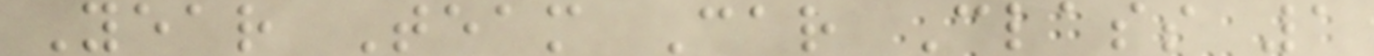Year Team Car Class 1
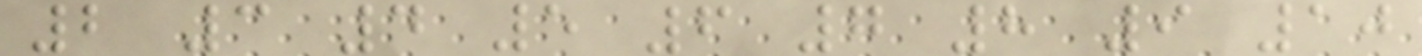2 3 4 5 6 7 8 9 10
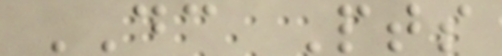DC Pts
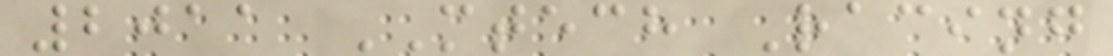2011 MTECH Racing
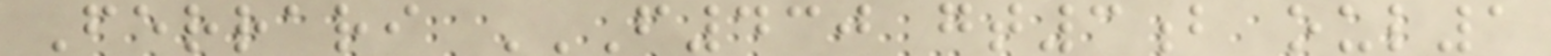Ferrari F430 GT3B OUL1
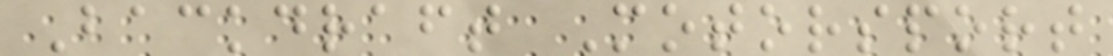Backdraft Motorsport
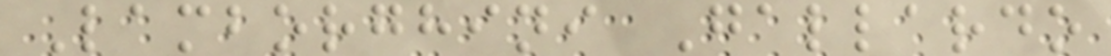Lamborghini Gallardo
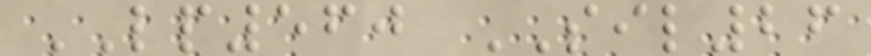LP560 SIL26
